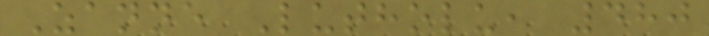Zanne Lutholu, 480
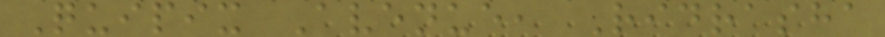Quipix Avenue, Ridrasha
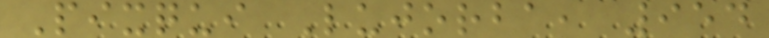Pixqui Lujorba, 954
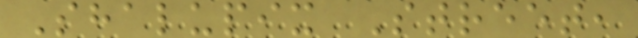Shalupix Street,
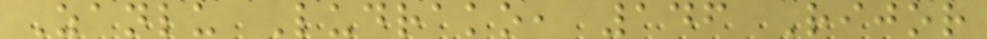Zanlu Ludrako, 146 Rijor
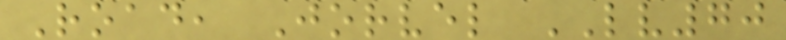Road, Jorvel LV70
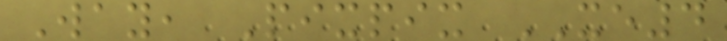Way, Pixpix XE4
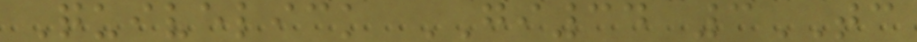Quivelick GI34 3TC
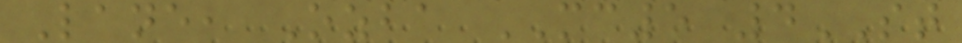Lane, Ozba MC5 4ST
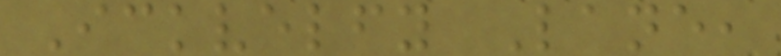Ickvelfy Lane,
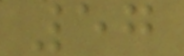57
